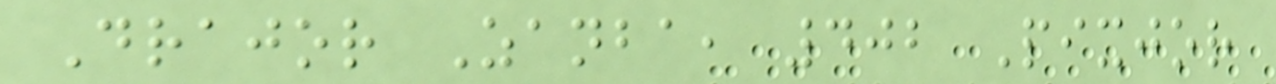Drajor Zanba, 402 Pixjor
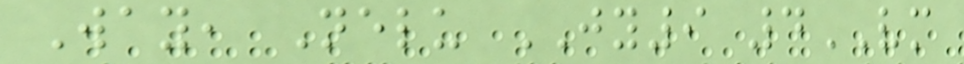Way, Nelu JY9 4VM
